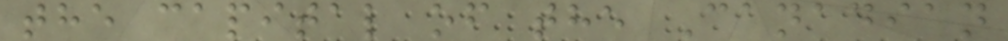the capital of the Canadian
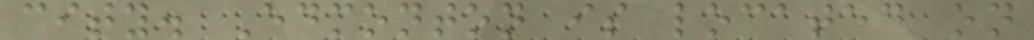city. Edmonton is located on
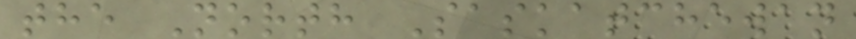the North Saskatchewan
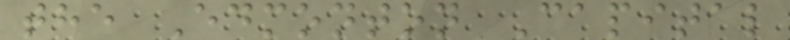the Edmonton Capital
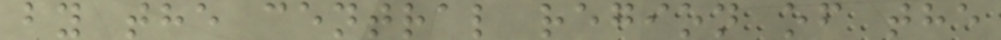by the central region of the
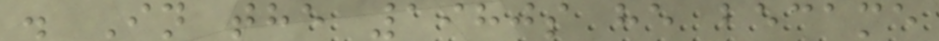. In the 1980s he became
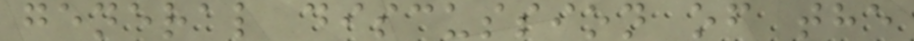general discussion of the
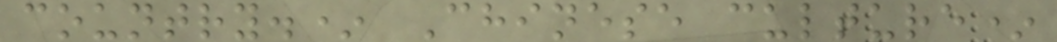country.* Chinese culture*
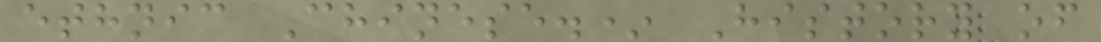ethnic Chinese.* History of
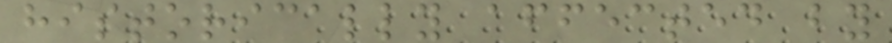historically affected by
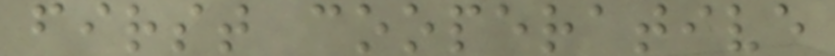first cooperative
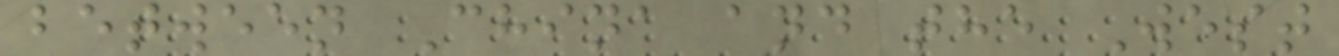between China and the West
